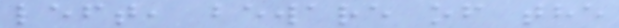left, beware of the
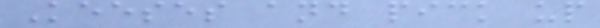Keeses and pick up
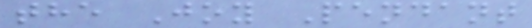the Joy Pendant
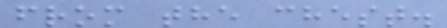from the chest.
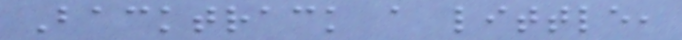Backtrack a little,
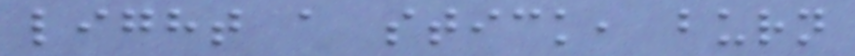light a stick, burn
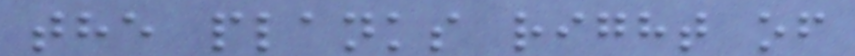the planks right of
